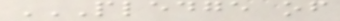PLEDGE OF
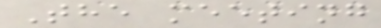The meeting
